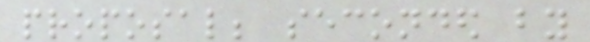proposal; seconded by
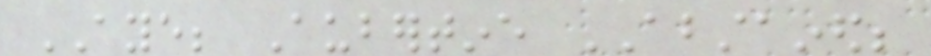AYE; Aubertine ABSTAINED;
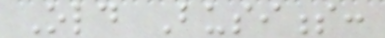Old Business:
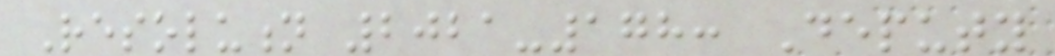Resolution 2021-178: Deputy
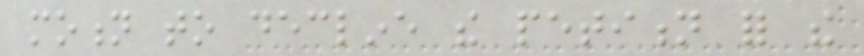motion to decline the petition for the
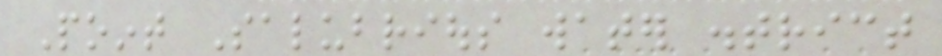Point Salubrious water district
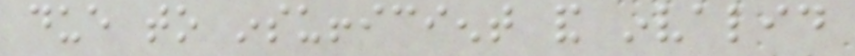due to insufficient and invalid
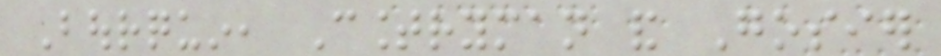Bourquin, Countryman and Gosier
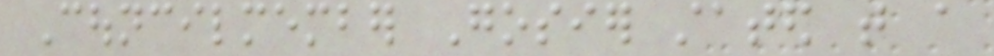Councilmember Gosier stated that a
